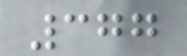377
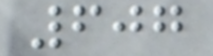607
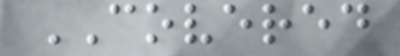COVERED
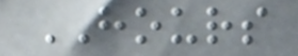HOURS
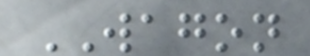WAGON
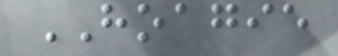HOAGIE
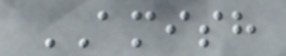AMISH
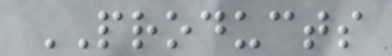PRODUCTS
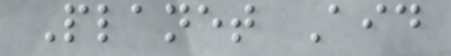Planet Aid
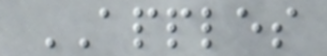APPLES
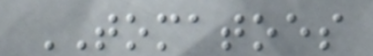TOMATOES
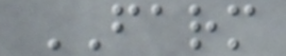FARM
